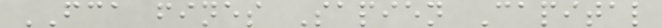FCA fines Sapien Capital
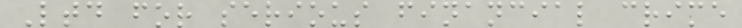Ltd for serious financial crime
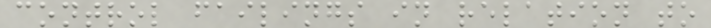control failings in relation to
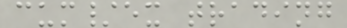cum/ex trading
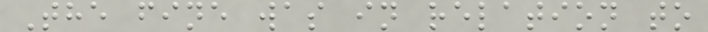The fine was in relation to
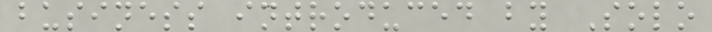business introduced by Solo
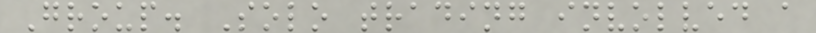Group. Solo trading involved a
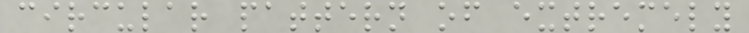circular pattern of extremely
